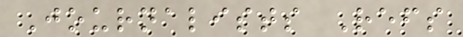Journalists Refs
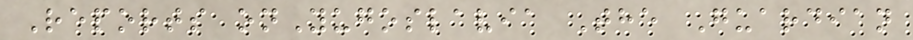Reports onYugoslavia The Guardian
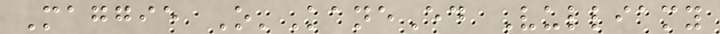Maggie O'KaneEd Vulliamy
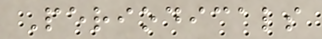Periodicals
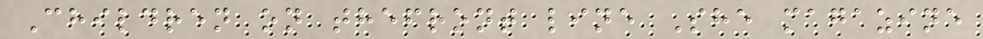Children on thefront line She magazine
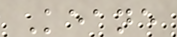Keane
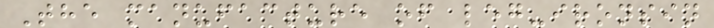The manufacture of leg-ironsin
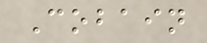Cobain
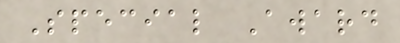Special Award
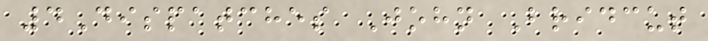4Dispatches John Bridcut
